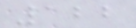122
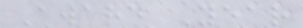Award Year
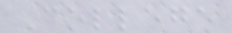College
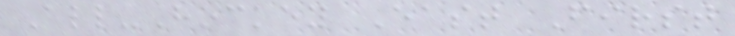All-Hockey East First
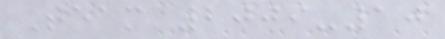Team 2009-10
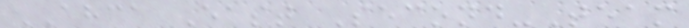AHCA East Second-Team
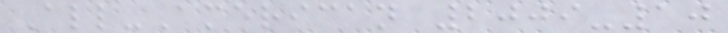All-American 2009-10
